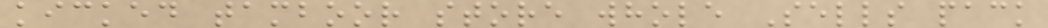kicked tamboor store whole Sells pack
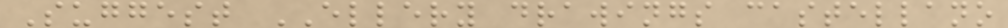Suggest ELLERY drawings castellano
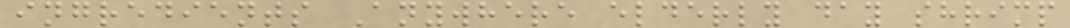ingredients Anywhere elderly day shrimp
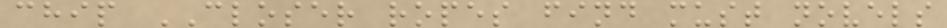chip CLOSER ropes find must novels
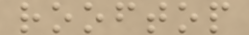rooftop
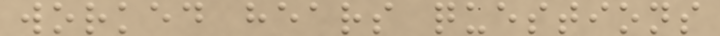worked hears questions
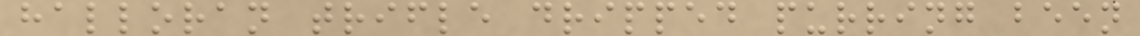halloran trifle dripped purring been
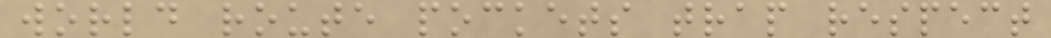world route pockets trap respect
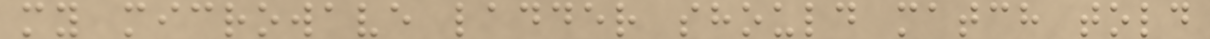my microwave ladder should match told
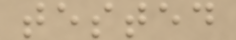tested
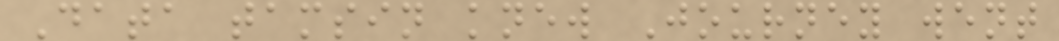Data tamsin knew Journey went
